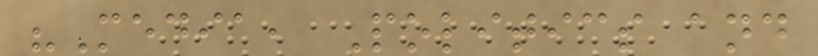"Media, Politics and
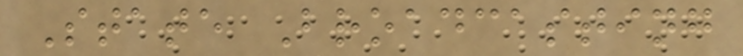State Broadcasting
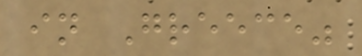in Greece"
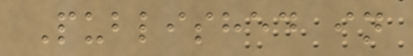Published in
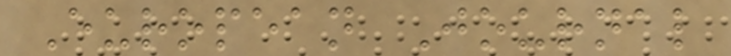European Journal
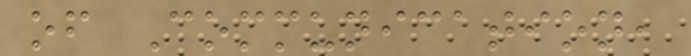of Communication,
